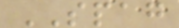SPAG
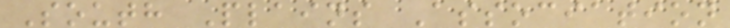South Plains Association
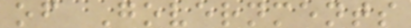of Governments
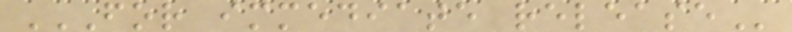FOR IMMEDIATE RELEASE
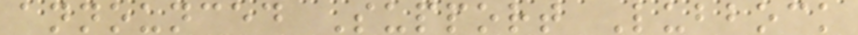announced Support Lubbock
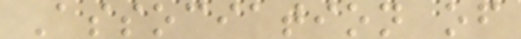Association of
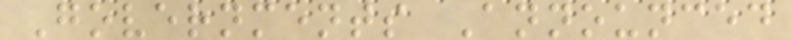Governments Announced
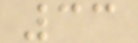33
